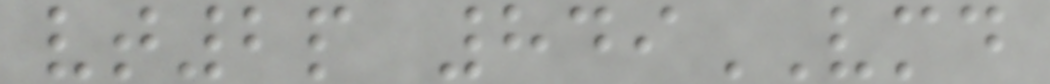vt2p 849VMD
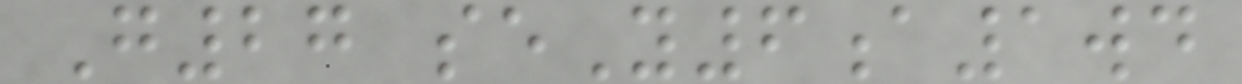G27 seY6a1wd
